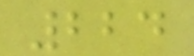224
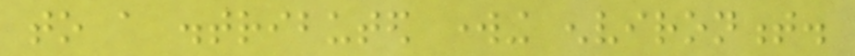to a distributed working environment.
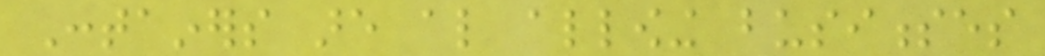Containers are also allowing businesses
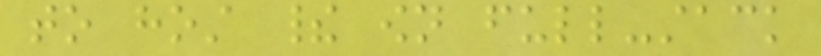to host their own full-stack
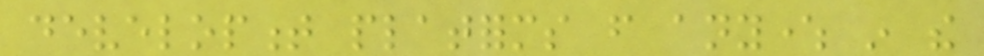development platforms from anywhere in the
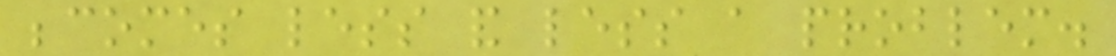becomes less and less a problem.
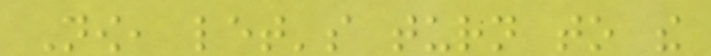Now, let's turn to the
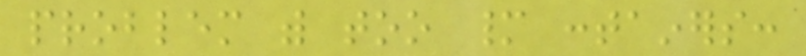problem with too many containers:
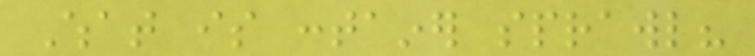What is container sprawl?
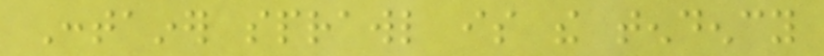Container sprawl is the tendency
